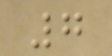7
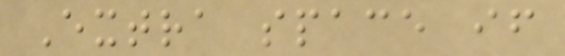Extra space if
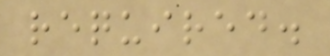required.
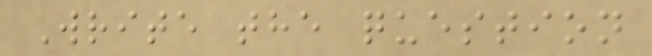Write the question
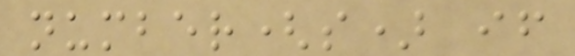number(s) if
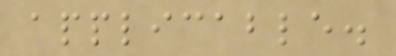applicable.
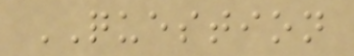QUESTION
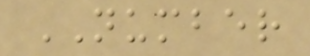NUMBER
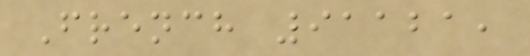French 91121,
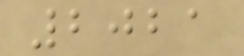2021
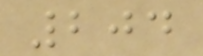204
